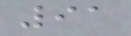91
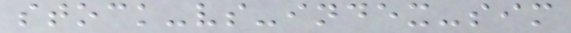stock-vs-index-sim
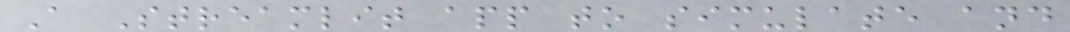A Streamlit app to simulate and
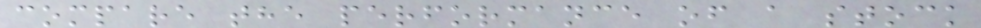compare the performance of a stock
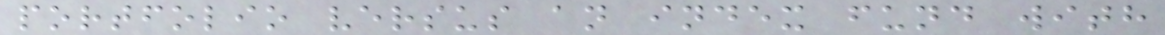portfolio versus an index fund with
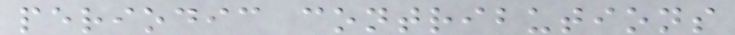periodic contributions
